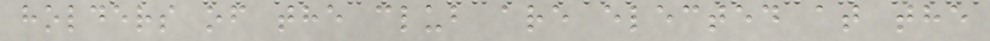holders of the club are elected at the
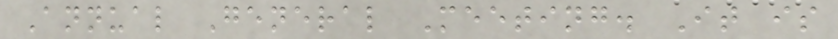Annual General Meeting. It is
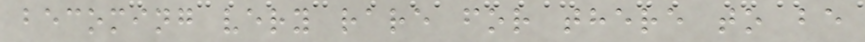becoming very rare for there to be
